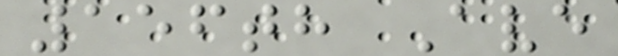156th Ave
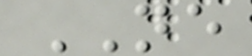NE
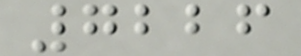7226
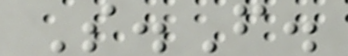S.F.
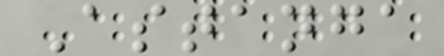Astanga
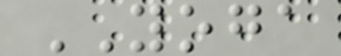YOGA
